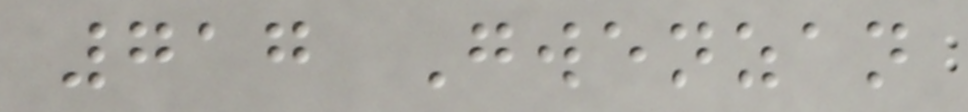717 Gwenzan
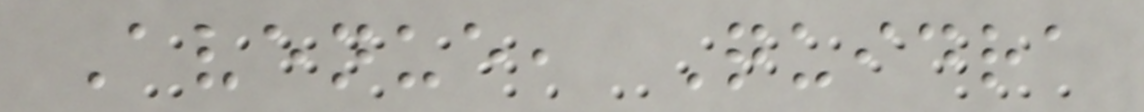Avenue, Quidra
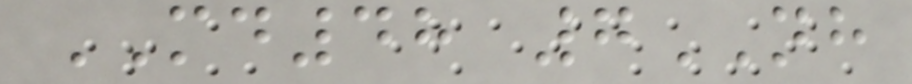MD48 7NH
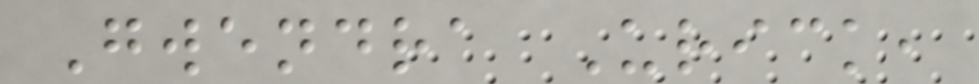Gwendra Urick,
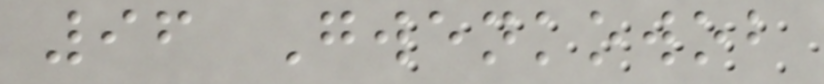96 Gwenkowob
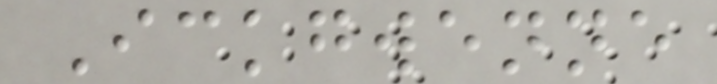Ickgwenne
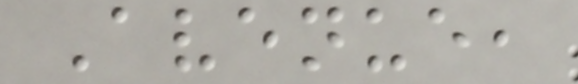Avenue,
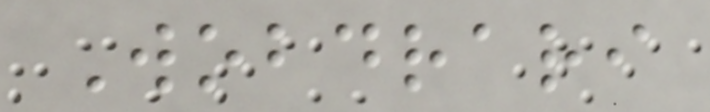Wobdrari
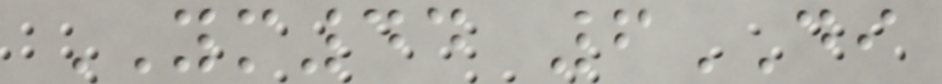YM44 6DI
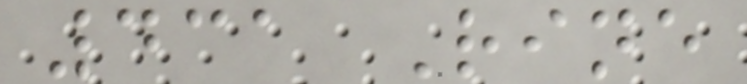431 Rine
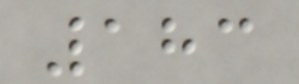183
